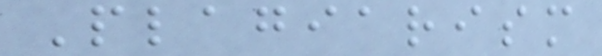Plagiarism
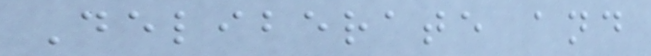Deliberate and
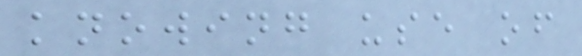knowing use of
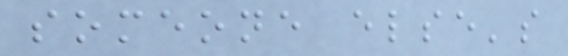someone else's
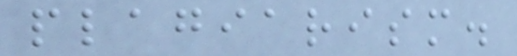plagiarism.
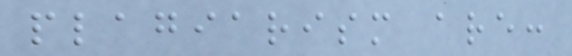plagiarism are:
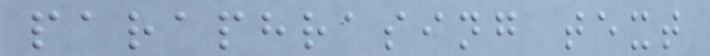paraphrasing text
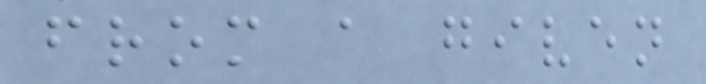from a given
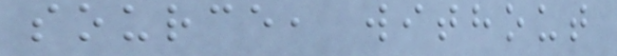source, without
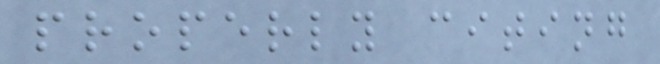properly citing
